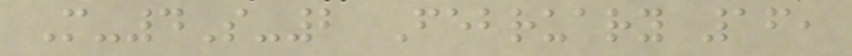M-4S-2 February 16,
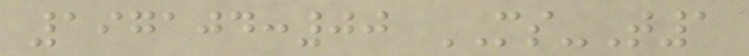197104:00 MS-T1
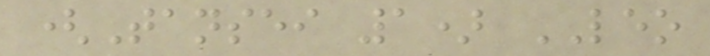(Tansei 1) LEO
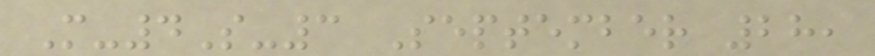M-4S-3 September 28,
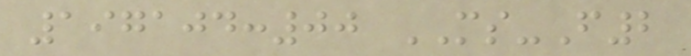197104:00 MS-F2
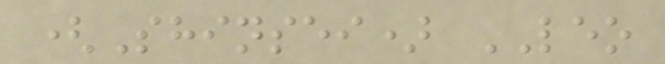(Shinsei) LEO
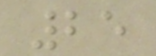25
